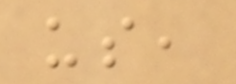us,
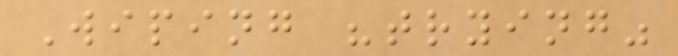Wiping "trying"
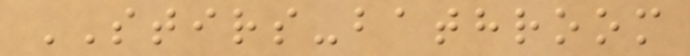STIRS-bathroom
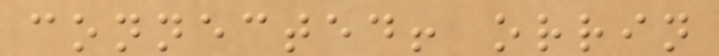connected! orrin
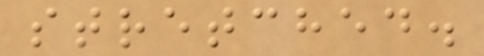stretched.
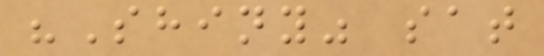"Shiny" sat
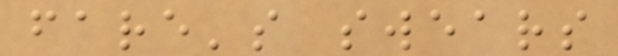fare's swears
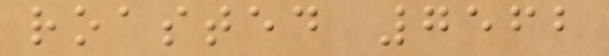roasted 7562
